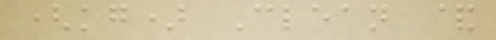(kg) Clean &
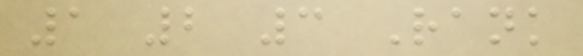1 2 3 Rank
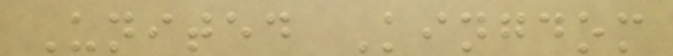United Kingdom
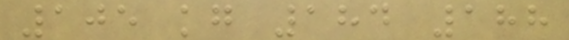105 kg 184 188
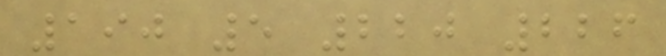190 5 220 226
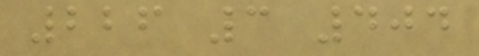226 3 404
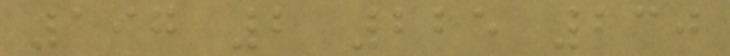197 2 225 230
